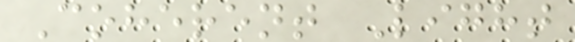Coherent Light
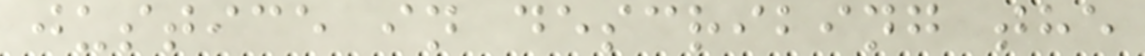justice in describing the
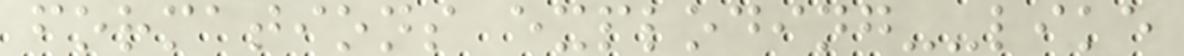formations exploding--like
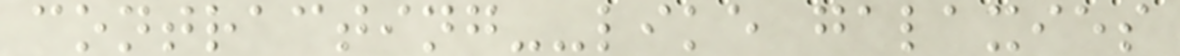contracting--like galaxies
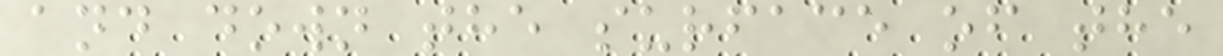and down the surface of the
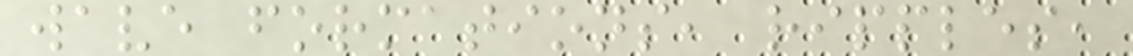wave formations, ripples,
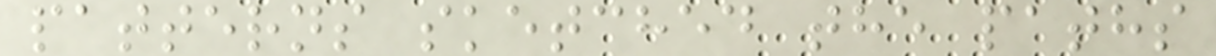patterns sketched the paths
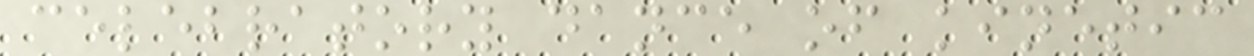celebratory dance of kinetic
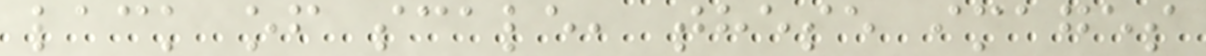lack of scale, these images
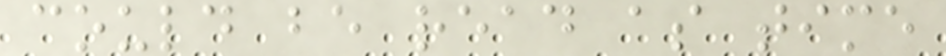could be read as time
